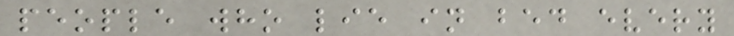people who lie in bed every
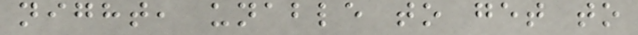night, unable to get to
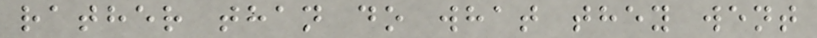rather than do what they went
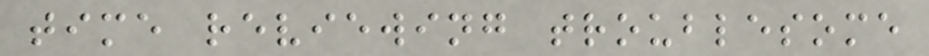time reviewing troublesome
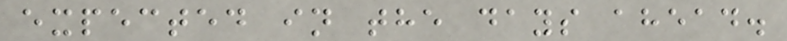expected in the days ahead.
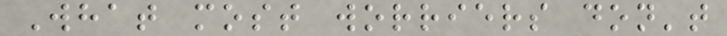What most worriers don't
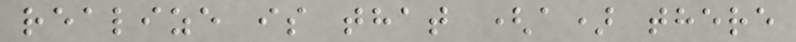realize is that (a) there
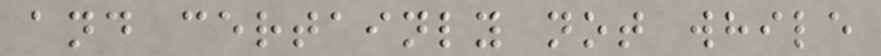and certainly not while
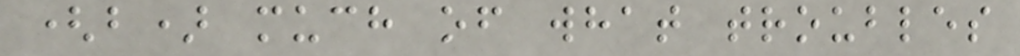(b) much of what troubles
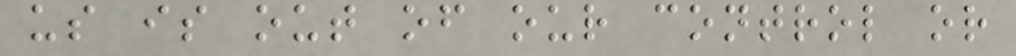us is out of our control or
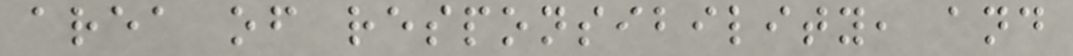area of responsibility, and
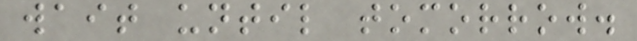wait until tomorrow.
